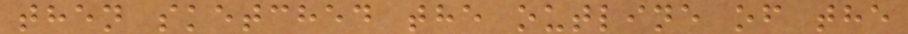then sketched the outline of the
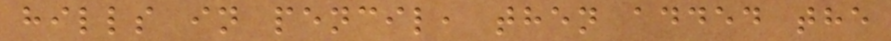hills in pencil, then added the
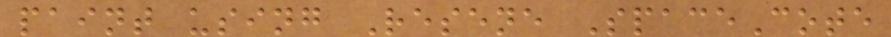paint using Resene SpaceCote
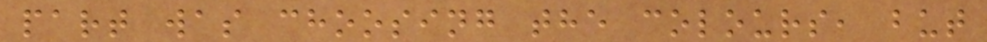part was choosing the colours, but
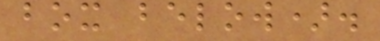box below).
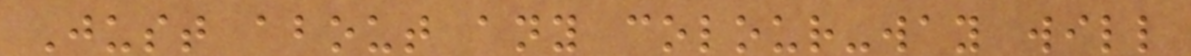Just about any colour-way will
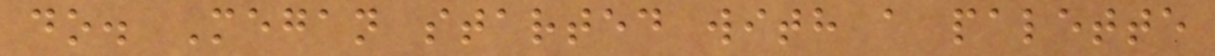do. Megan started with a palette
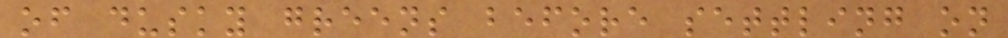of dusky greens before settling on
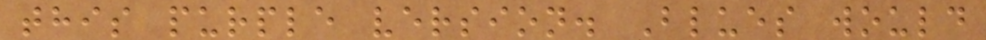this purple version. Blues would
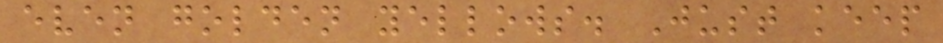even golden yellows. Just keep
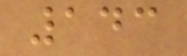143
